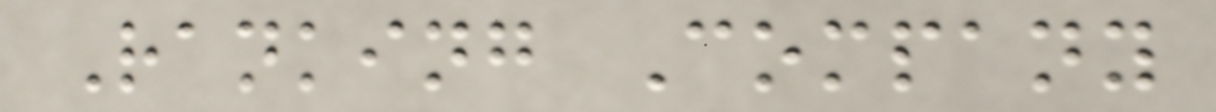Ranking Company
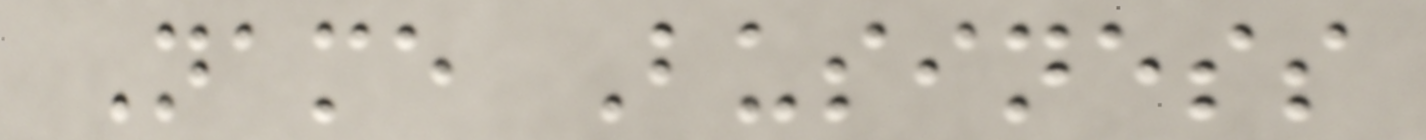Name Business
